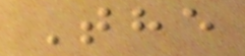The
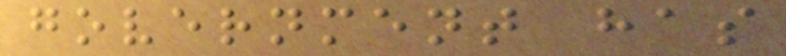government has
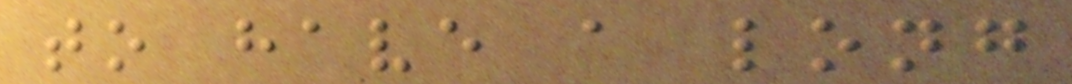to have a long
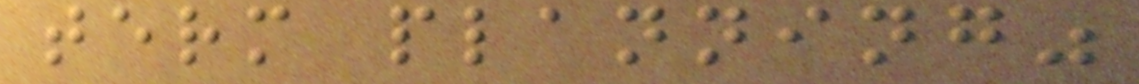term planning"
